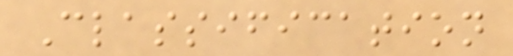Classification
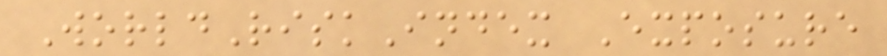WorldRiskIndex Exposure
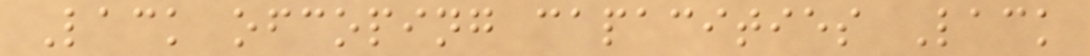Lack ofcoping capacities Lack
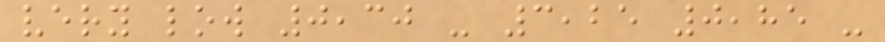very low 0,30 - 3,25 0,85 -
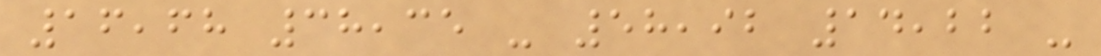16,68 38,35 - 58,92 14,22 -
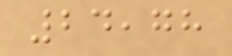24,78
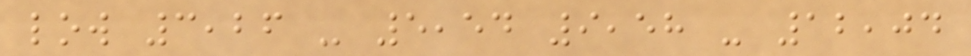low 3,26 - 5,54 9,58 - 12,04
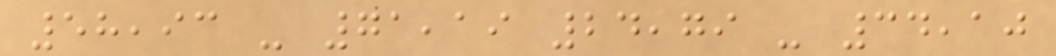58,93 - 71,19 24,79 - 34,10
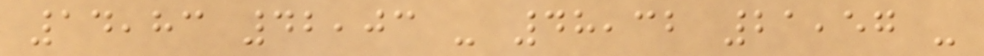14,83 42,03 - 48,32 21,57 -
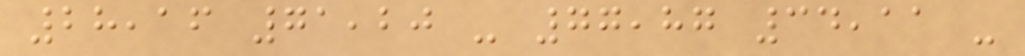28,16 71,20 - 77,87 34,11 -
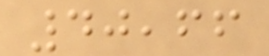40,66
